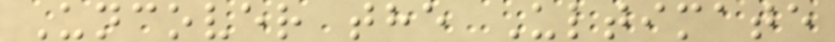Uncover the Ultimate
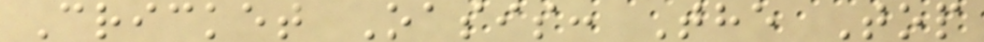Cricket Oasis: The Top
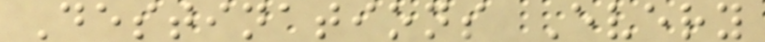Destinations Every
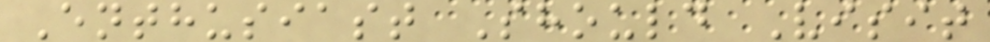Enthusiast Should Visit
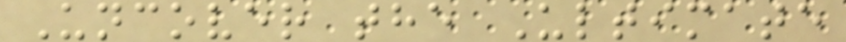Uncover the Ultimate
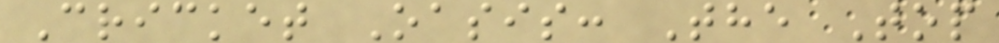Cricket Oasis: The Top
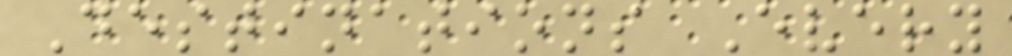Destinations Every
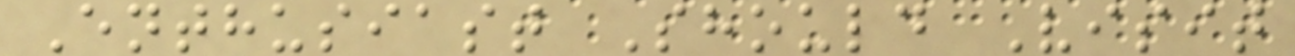Enthusiast Should Visit
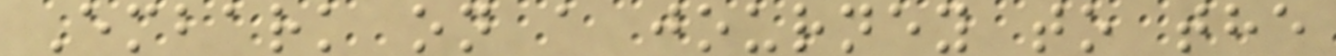Embark on a journey to the
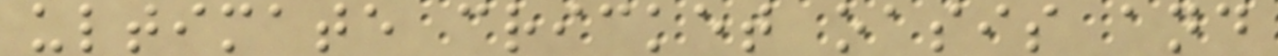ultimate cricket oasis and
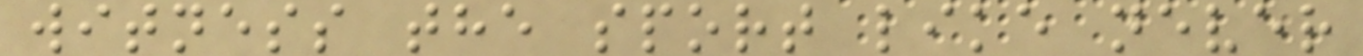witness the sport like never
